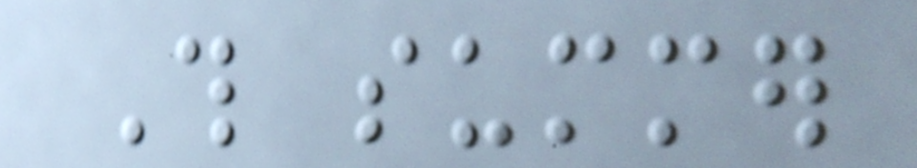This summer
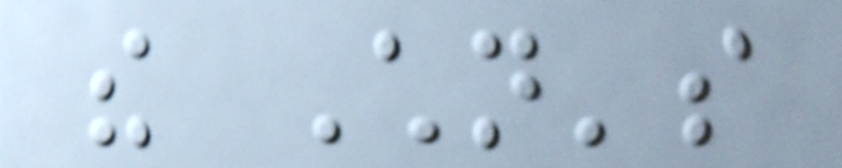the Children's
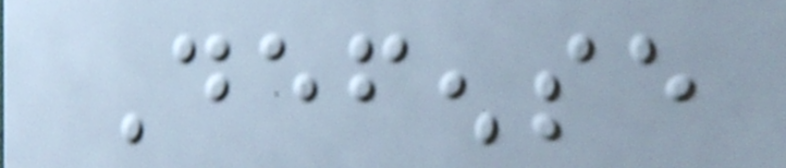Defense
